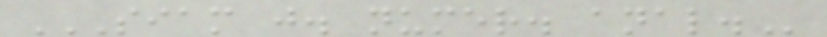SIAM J. NUMER. ANAL.
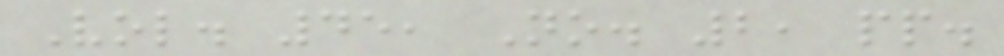Vol. 45, No. 2, pp.
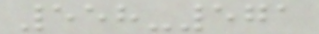558-571
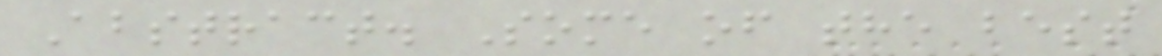Abstract. Some of the best
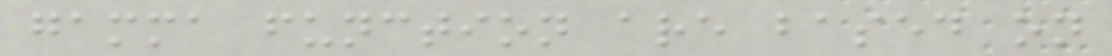gamma function are based on
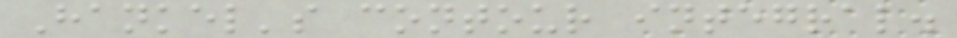Hankel's contour integral.
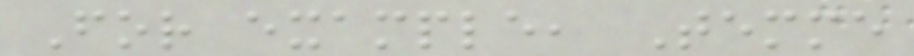For example, Temme
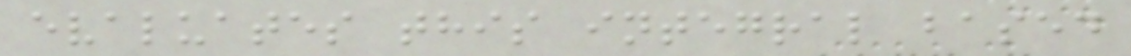evaluates this integral based
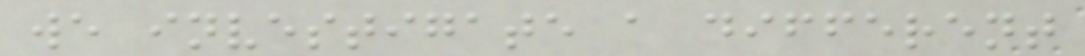we investigate a different
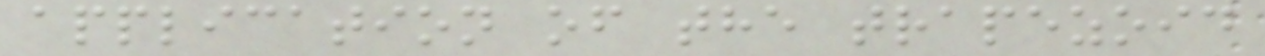application of the trapezoid
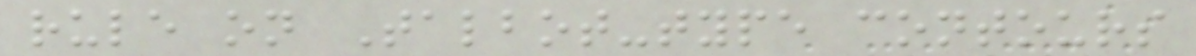rule on Talbot-type contours
